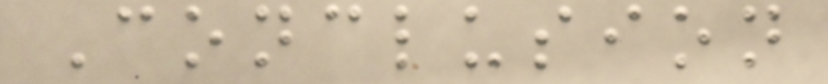Conclusion
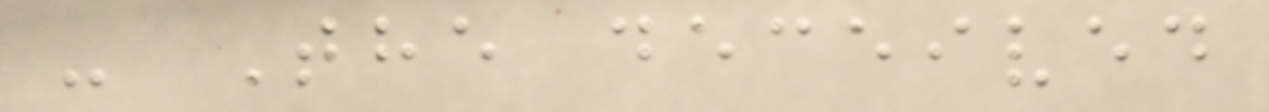- The deceived
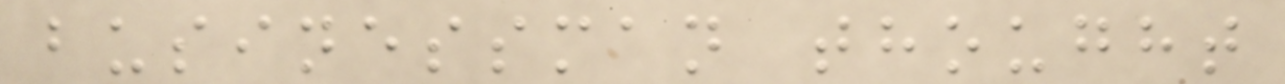businessman thought
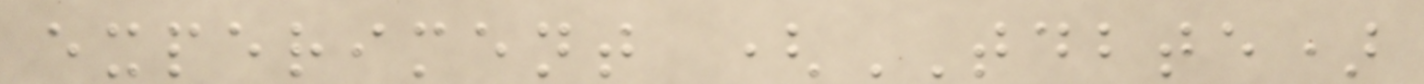experiment (TDBTE)
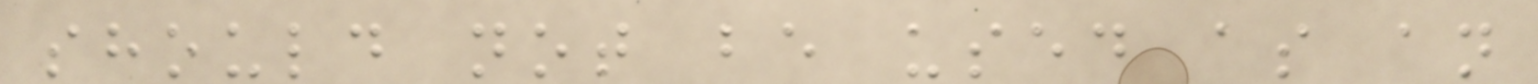should not be used as an
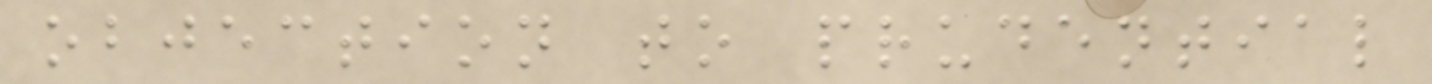objection to prudential
